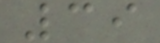39
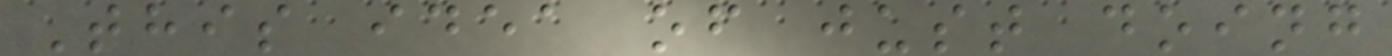This idea of just doing
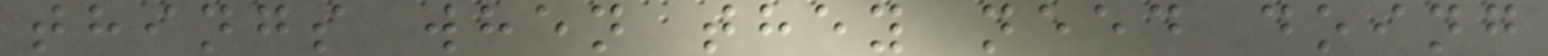things when they need doing
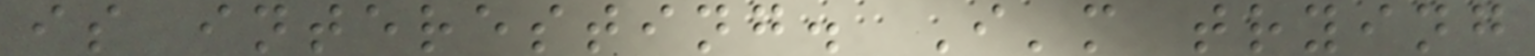is interesting. I'm trying
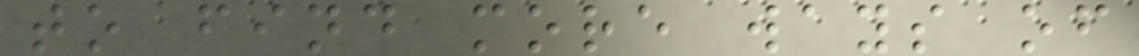to find more ways of
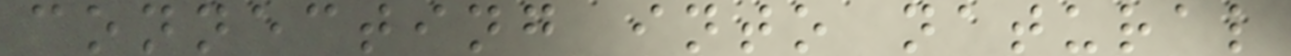connecting into natural
